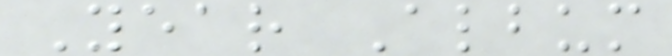Year Album
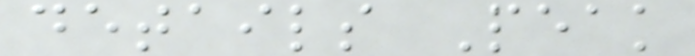details Peak
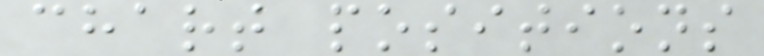chart positions
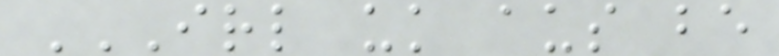IRL UK AUS BE
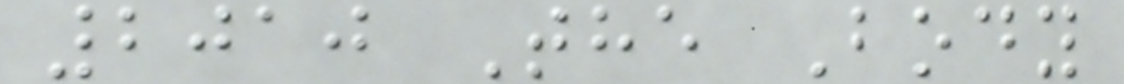2010 The Body
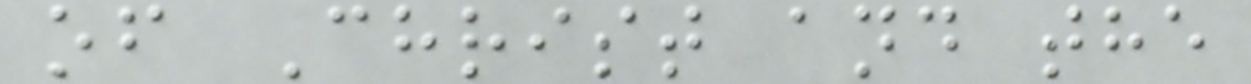of Christ and the
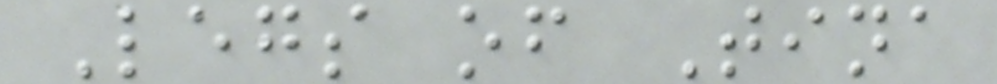Legs of Tina
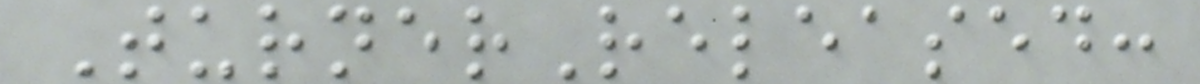TurnerReleased:
